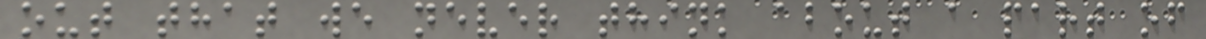out that we never think about a part of
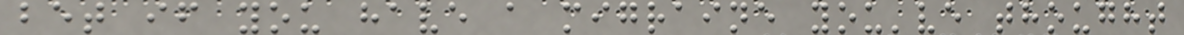bet if you have a migraine you've thought
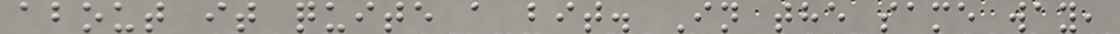about it quite a bit. In the same way,
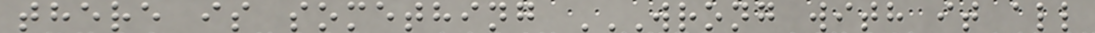there is something WRONG WITH IT ALL
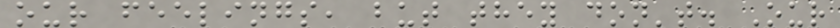our feelings, but they don't. Our
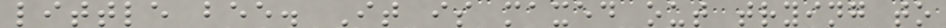little bee. It is maxed out trying to
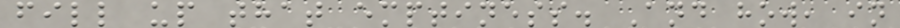fill up that emptiness. And how, in
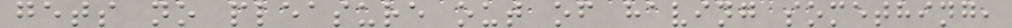gets no pleasure out of having something,
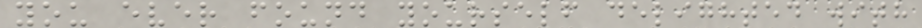you ever found yourself delighted with
